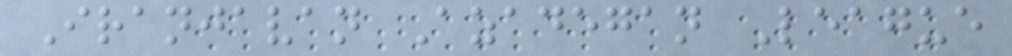Iranjavan Azadegan League
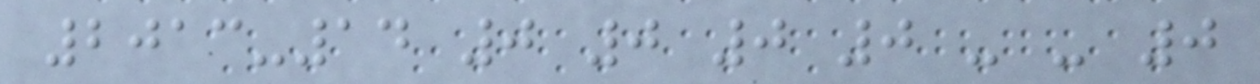2013-14 0 0 0 0 - - 0
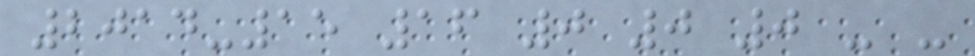2014-15 16 0 0 0 - -
